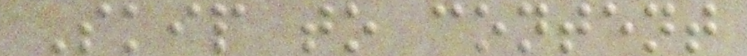Skip to content
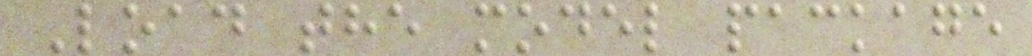Load the model package
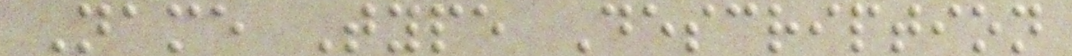Name Type Description
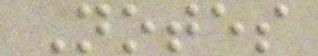Notes
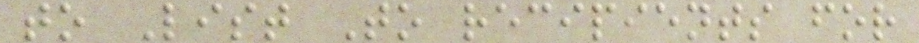to List To recipients for
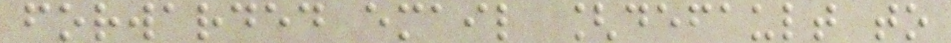forwarded email [default to
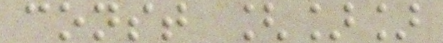const []]
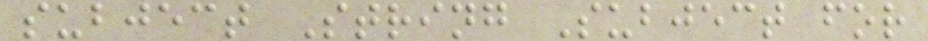subject String Subject for
